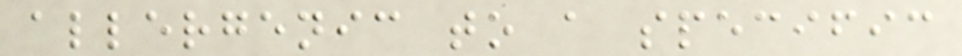allergenic to a specific
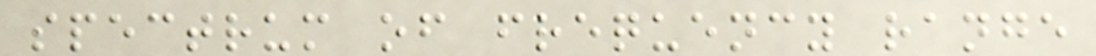spectrum of frequency range
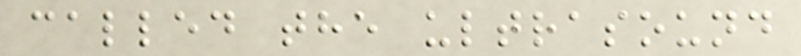called the ultrasound
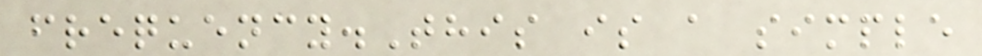frequency.This is a simple
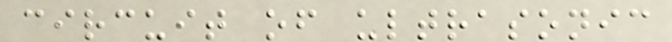circuit of ultrasonic
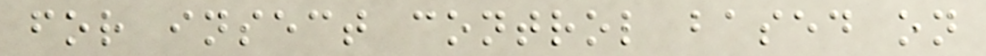for insect control based on
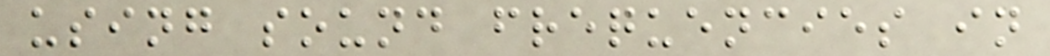using sound frequencies in
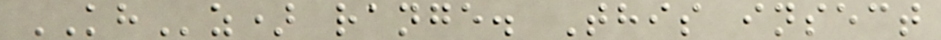KHz) range. This insect
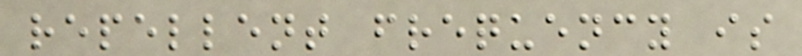repellent frequency is
